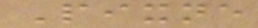Pixne
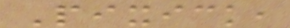Pixick,
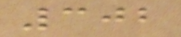302
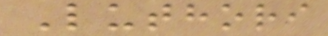Luthori
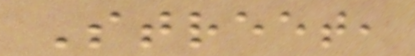Street,
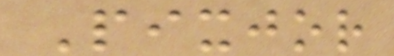Pixjor
